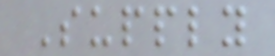Supply
